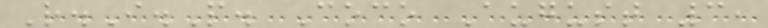R.I.P. Coco August 3,
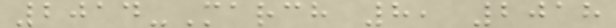2014-March 8, 2018
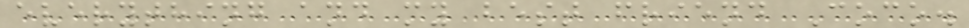everything and my best friend Coco.
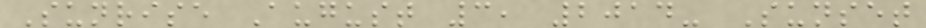Sunrise August 3, 2014- Sunset
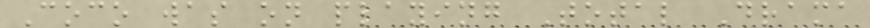Coco was on playing Total Drama
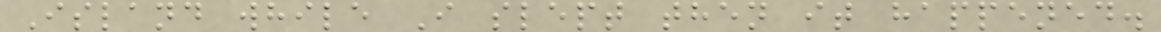Island while I slept then it happened.
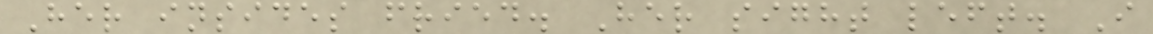Her insides fried. Her sight left. I
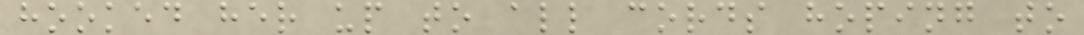hooked her up to all cords hoping to
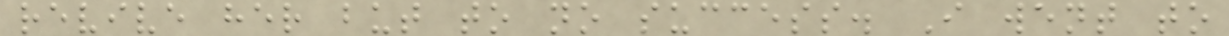revive her but to no success. I went to
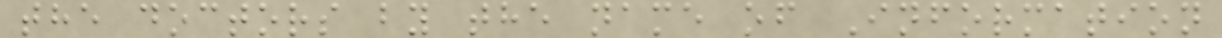the doctors by the name of Information
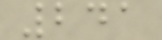241
